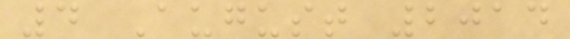4 August 2014
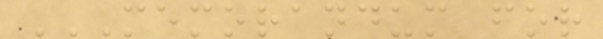MEMORANDUM FOR
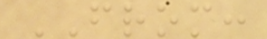FROM:
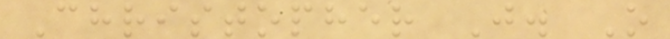Christopher J. O
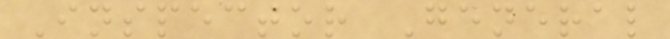Inspector General
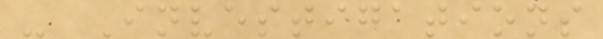- Investigations
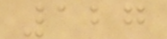127
